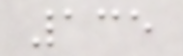135
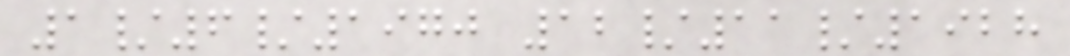1/6/1970 12/11/1928
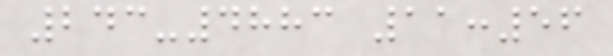243-4883 11:56
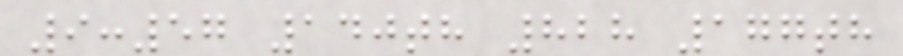9:57 140th 828 177th
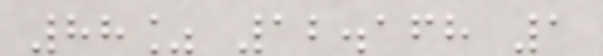88% 12.168 1
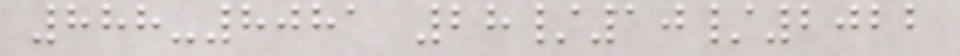888-8081 28/10/2022
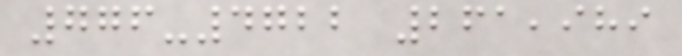776-4722 261,989
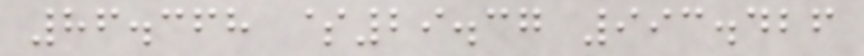86.368 $29.37 993.426
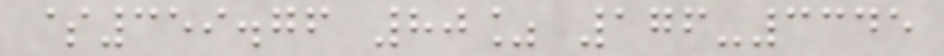$359.76 80% 176-3345
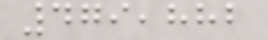479,882
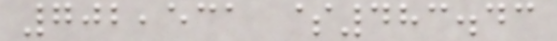702,531 $483.43
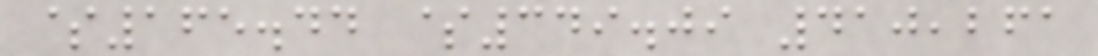$165.44 $349.09 410,261
